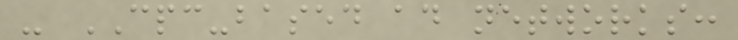- CPC-based ad networks:
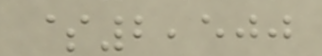$2,500
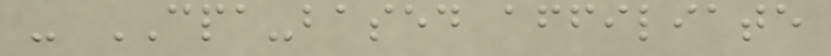- CPA-based affiliate
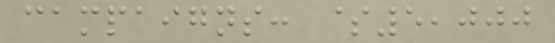campaigns: $5,000
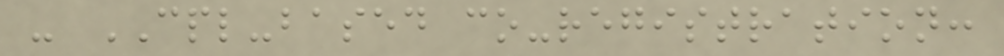- CPL-based co-registration:
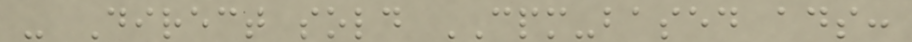- Direct sold CPM-based ads:
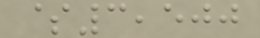$3,500
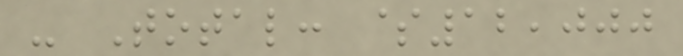- Total: $12,000
